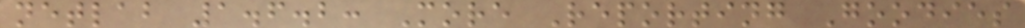netlab 1.6.2: More Reporting Goodies
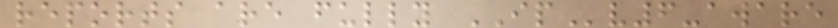reports are fully IPv6-aware
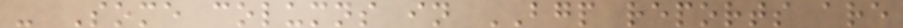- Some columns in BGP reports are
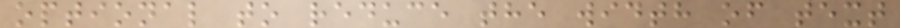optional to reduce the width of text
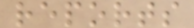reports
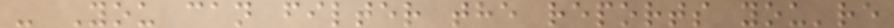- You can filter the reports you're
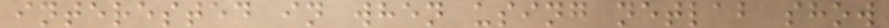interested in when using netlab show
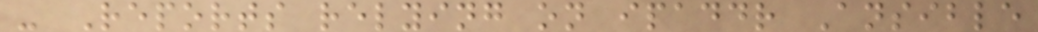- Reports relying on ipaddr Ansible
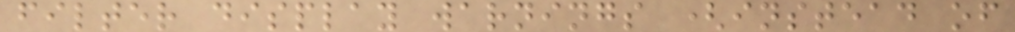filter display warnings (instead of
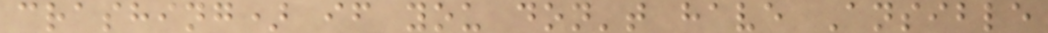crashing) if you don't have Ansible
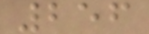256
